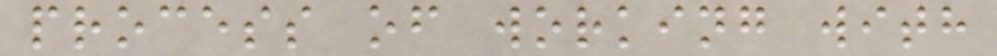process of working with
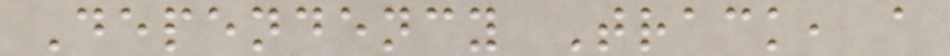Dependency Track, a
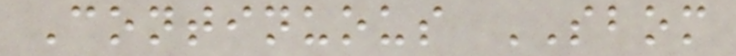Continuous SBOM
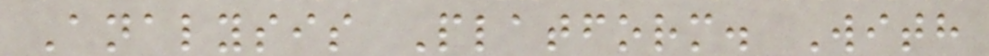Analysis Platform. With
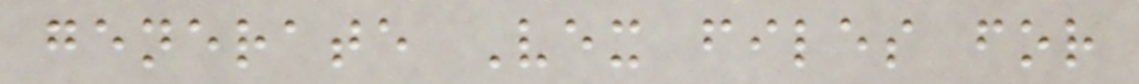generate Vex files for
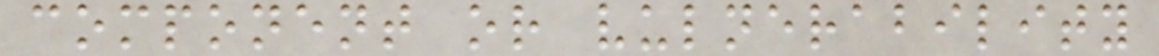component or vulnerability
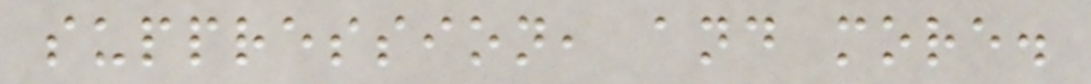suppression, and more.
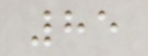85
